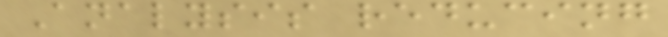Analysis reducing
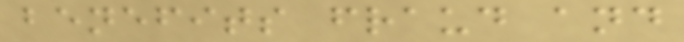benefits fraud and
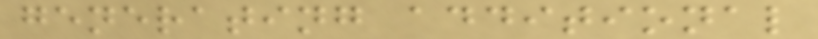generating additional
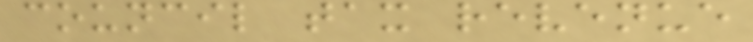council tax revenue
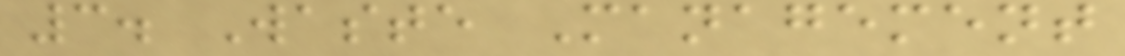3. Waste Management
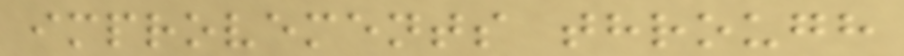improvements through
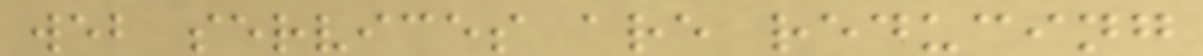web services are reducing
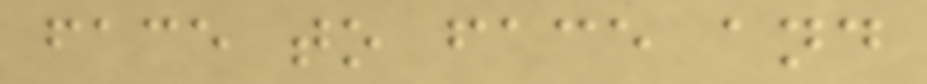face to face and
